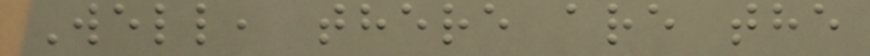Well, there are the
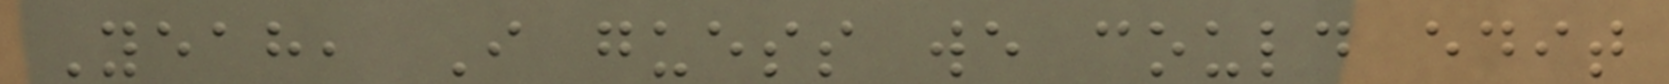Yeah, I guess we could edit
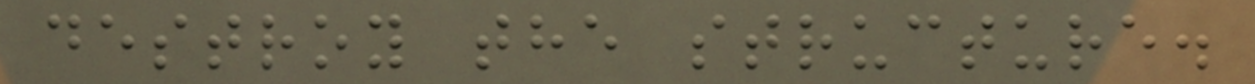destroy the structure.
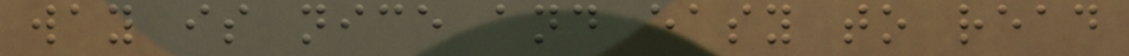way is nice and easy to read
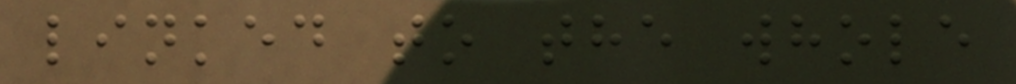linked to the whole
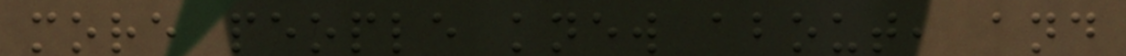more people knew about, and
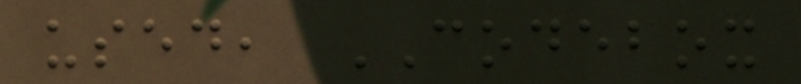used, CODEBOX
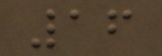16
